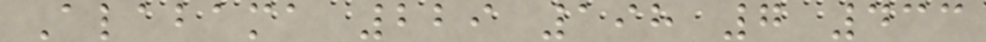Alabama 229 198 7 433
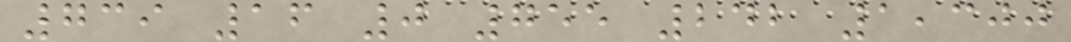739 16 0 755 242 1,300
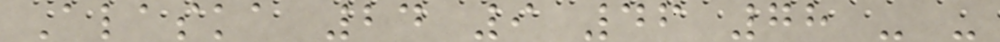Alaska 24 9 46 78 - -
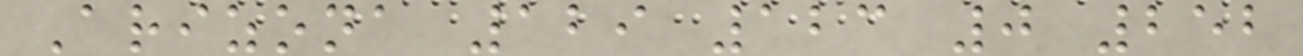Arizona 129 123 0 252
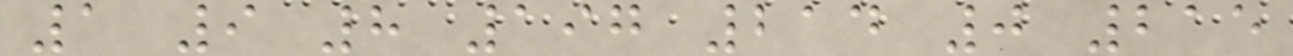1 9 8 197 214 0 215
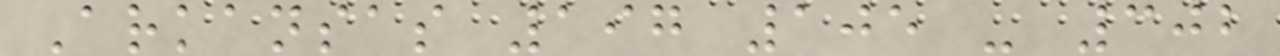Arkansas 197 105 - 302
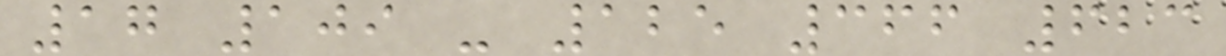17 109 - 125 366 623
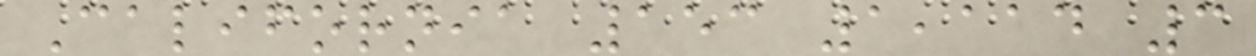California 153 1,114 3
